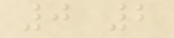0 2
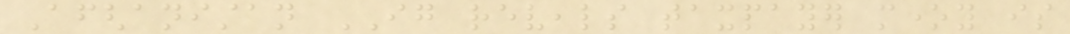Afghanistan IG reveals taxpayer money is
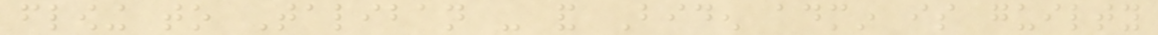flowing to Taliban - and Biden admin is guilty
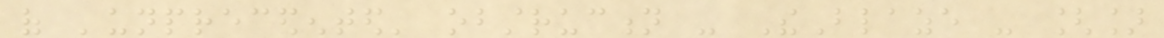of 'unprecedented' obstruction - TheBlaze - []
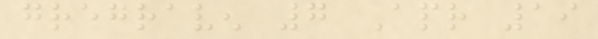gregraven 7 Apr 19
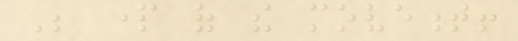Be part of the movement!
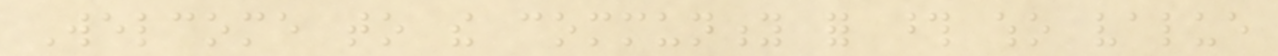Welcome to the community for those who value
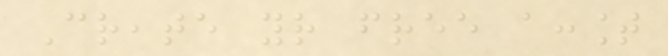Create your free account
